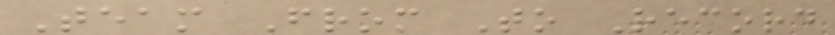Team From To Record
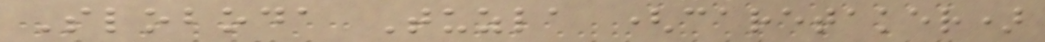Sloboda Tuzla (caretaker)
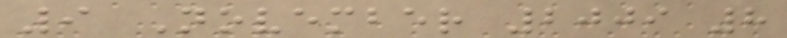9 November 2009 8
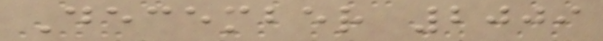December 2009
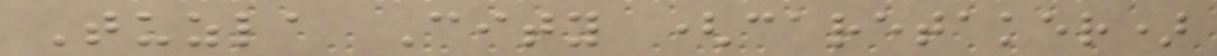Tuzla City (caretaker)
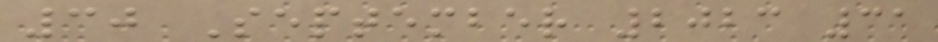30 September 2023 31
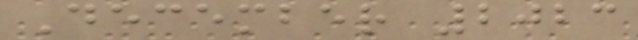December 2023
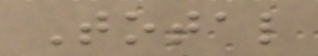Total
